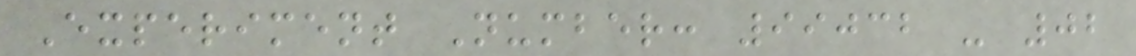Experiment Number: 99032 - 02
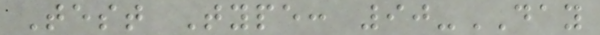Test Type: 90-DAY
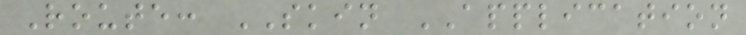Route: SKIN APPLICATION
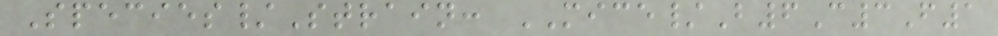Species/Strain: MICE/B6C3F1
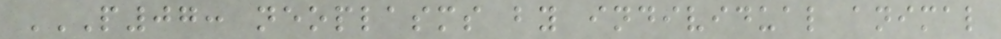P07: NEOPLASMS BY INDIVIDUAL ANIMAL
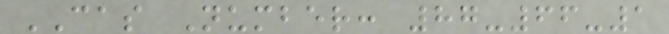CAS Number: 87-66-1
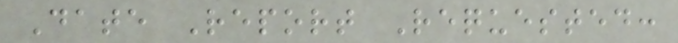Date Report Requested:
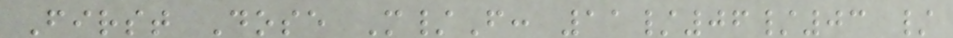First Dose M/F: 11/06/03 /
